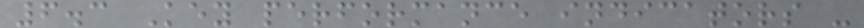6.3 Key performance indicators -
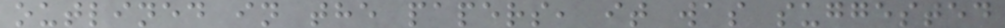outlined in the papers, it was suggested
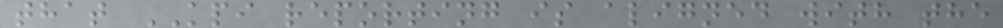that KPI reporting is aligned with the
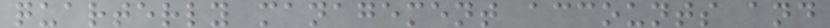quarterly management accounts and
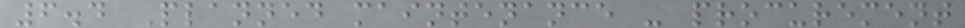6.4 Planned maintenance - procurement
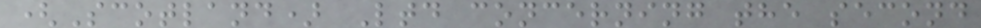(Scotland) Ltd concerning the second
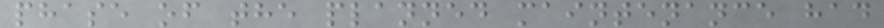phase of the planned maintenance had
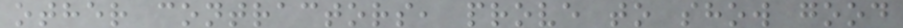other contractors, prove to show good
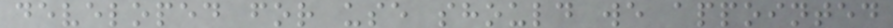developed for use should we appointed
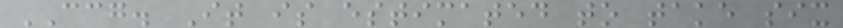CCG. It is estimated to take six
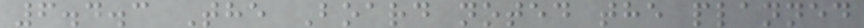6.4.3 The Board noted the planned
